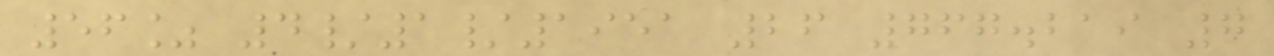56% 4/1/1951 26 767.219 7
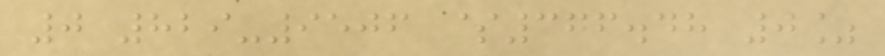0 829-9506 $376.48 0%
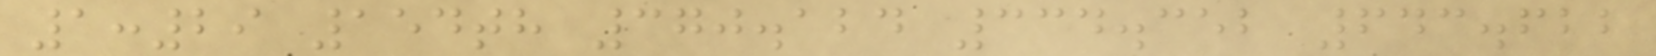1:29 154th 370.124 334.352 643.622
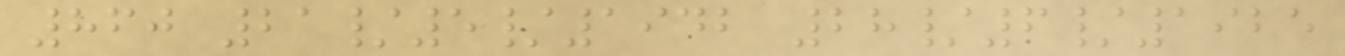860 21/5/1942 28/6/1925
